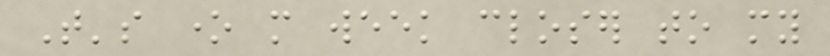That's one more week closer to my
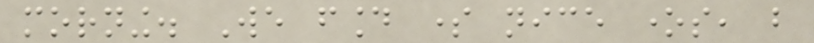morning. We found some nice ones, but
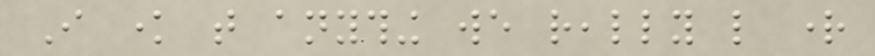I know that anything we really like right
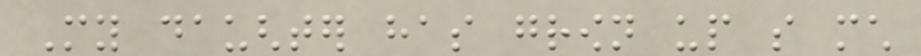My daughter has grown up so much
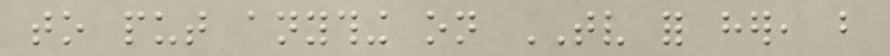to put anything on TV for her, but
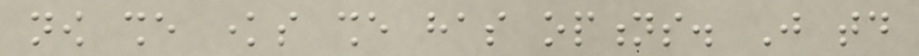now she knows she has options. Just today
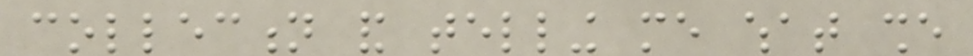collection and telling me what she
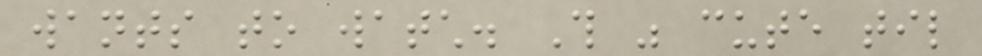wants to watch. This was cute til
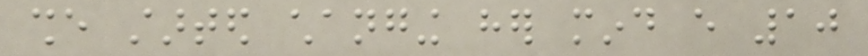she started changing her mind every 10
